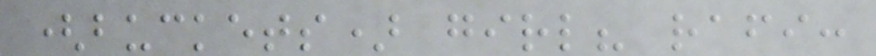(buckets) girl? rafi:
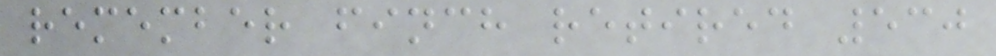remember finch retired 530
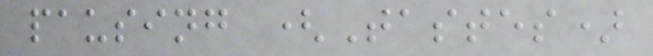pausing (Tastes)
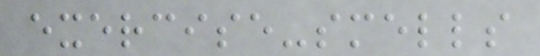exercise-smells
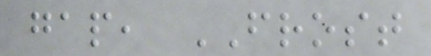gap, FROST
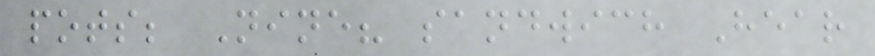pots; Nine? sandwich Hear
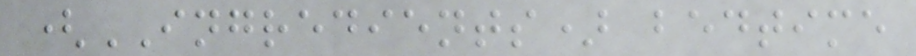(INGREDIENTS) bedtime
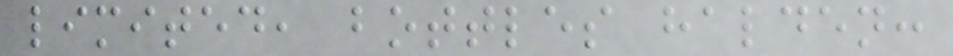limited, bottles halden:
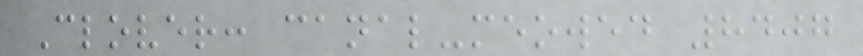Clover: canal-meowed 8407
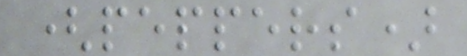(peppers)
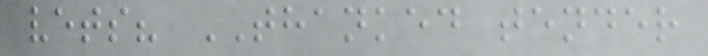vets? THANKED tender
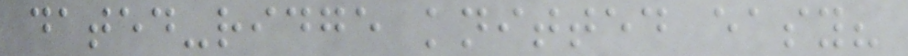dated-ridge knitted easy?
